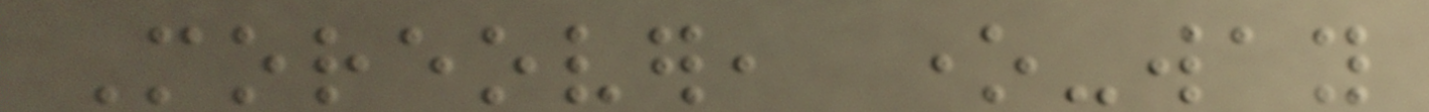Moreover, one-way
